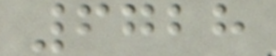6728
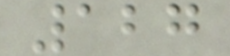127
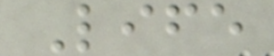Life
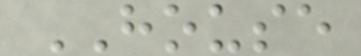HOUSE
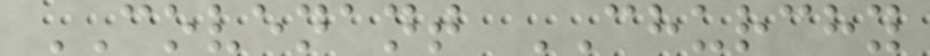COVENANT CHURCHY
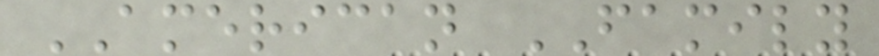AMERICAN FAMILY
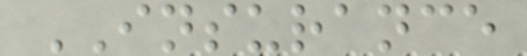INSURANCE
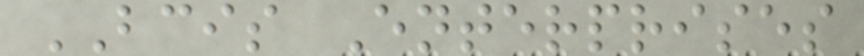BCIS Enterprises
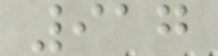917
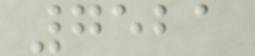7521
